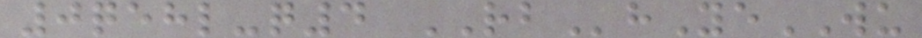0qehl-q4 RBhYeWU
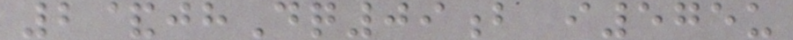2&jhDq09b i575u
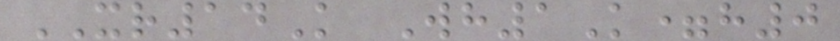XR14K Wh1K=h0
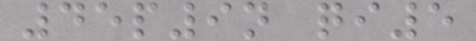45p9n qi5
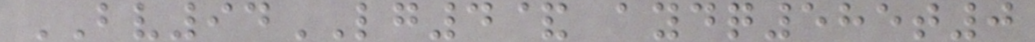BV94LG4& aydq585t0
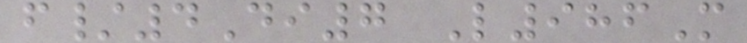f/4Di7 L986M
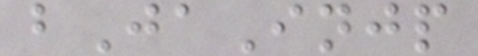bJaInjp
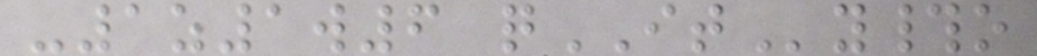-1z1w6 qITy#o
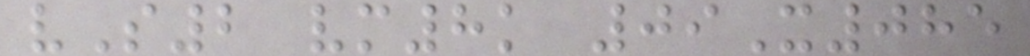vS2 vm8k 09X085
